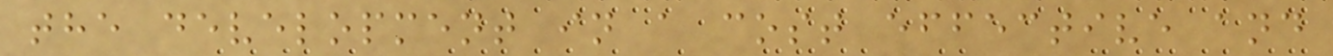the development in a cost effective and
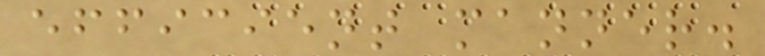efficient manner.
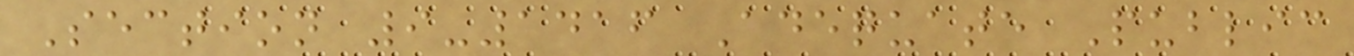Section 9-1416 Adequate Public
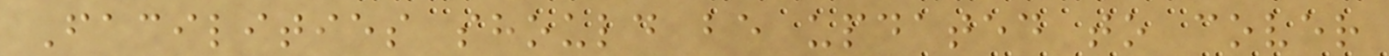Facilities should be updated to cover
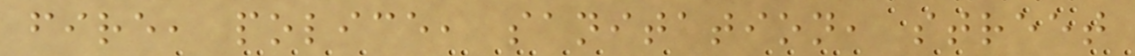fire, police, sanitation, street
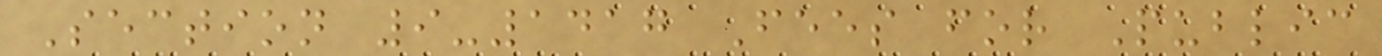Section 9-1417 Fees for Public
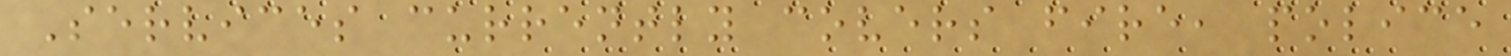Services currently covers fire, police
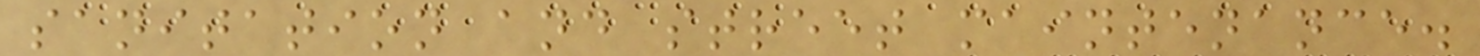sanitation and street maintenance.
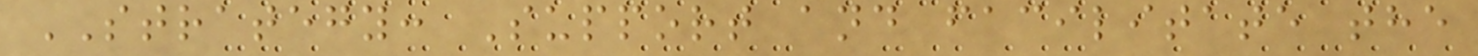STRATEGY: Support and facilitate the
